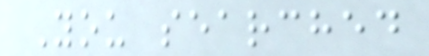You searched
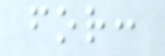for:
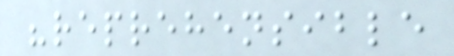"reprehensible
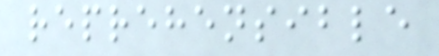reprehensible
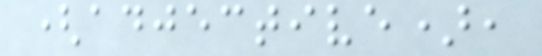(adjective),
